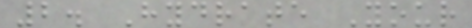2. Hydrate Your
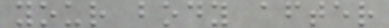your body after
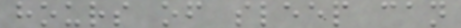hours of sleep can
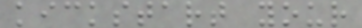kickstart your
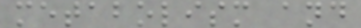metabolism and
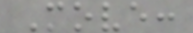Move:
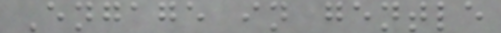Engage in gentle
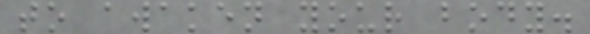to awaken your body.
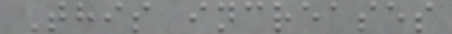This increases
